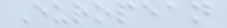European
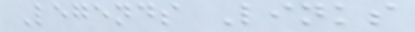Legends Links
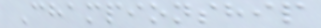Championship
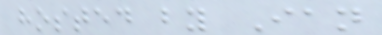hosted by Ian
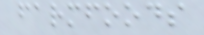farmfoods
